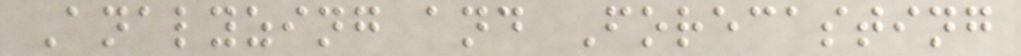Analyzing and Forecasting
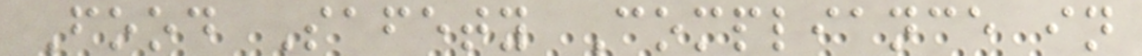Food Safety Compliance in
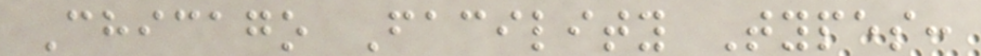Chicago Facility Types:
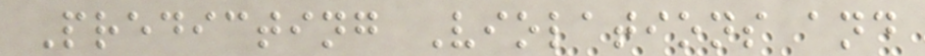Predicting Violations and
